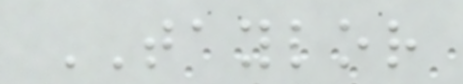TAYLOR
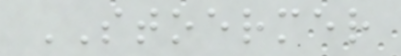STOERMER
